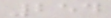254
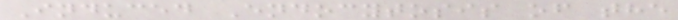Induced Endocytosis of the
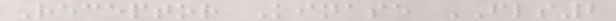Receptor Kinase FLS2
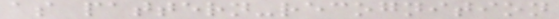as pattern-recognition
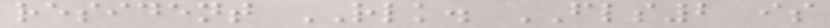resident RLK. FLS2 is
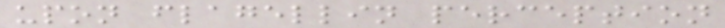upon flagellin perception
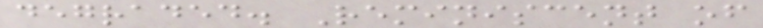degraded. Reminiscent of
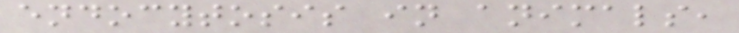endocytosis in animals,
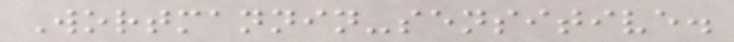Wortmannin-sensitive.
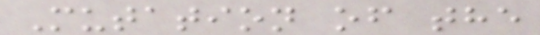Mutation of the
